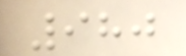980
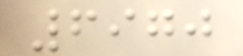6970
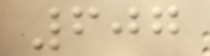607
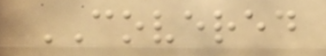COVERED
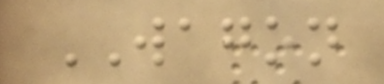WAGON
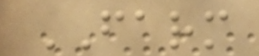FARM
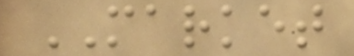MARKET
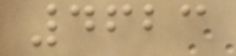4623
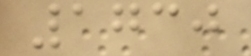1730
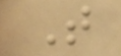T
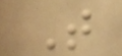T
